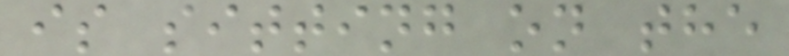is sitting on the
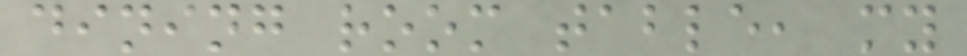dining room table, my
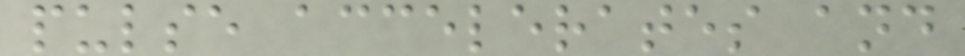pulse accelerates and
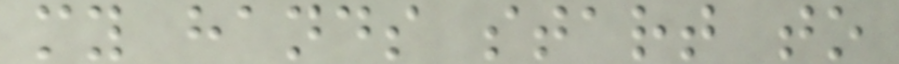my hands start to
